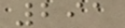291
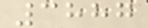3887
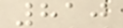810
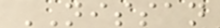NISSAN
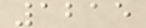1215
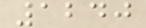1240
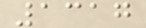1317
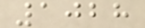1028
